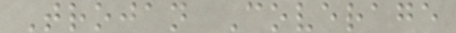Trojan Coverage
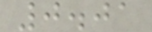0.01
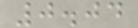0.04
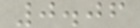0.06
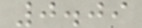0.09
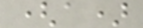(a)
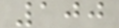100
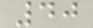40
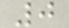0
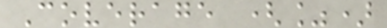Coverage (%)
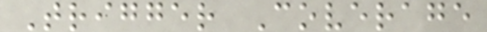Trigger Coverage
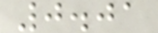0.01
